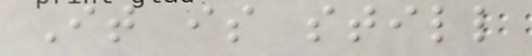It is still
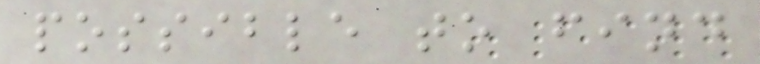possible to find
